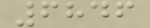6846
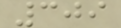309
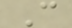C
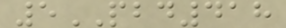5PBD418
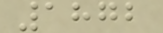1872
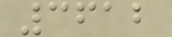3612
